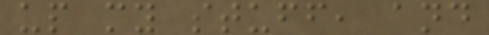up my stuff, and
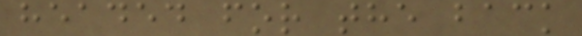headed for the back
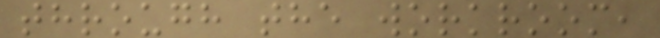through the workroom,
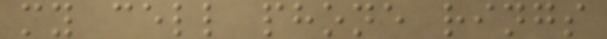my cell phone rings
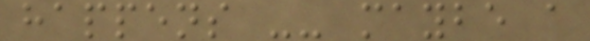happens -- maybe a
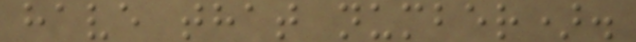have that number).
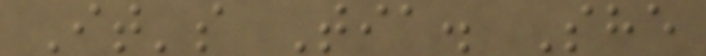It's Tia. She
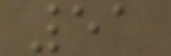51
